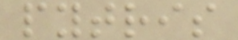pytris
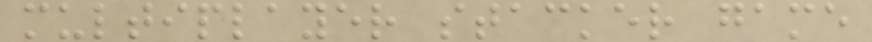multiplayer stacker game
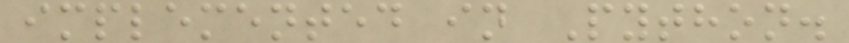implemented in Python.
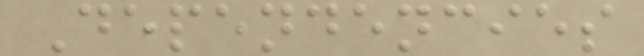Dependencies
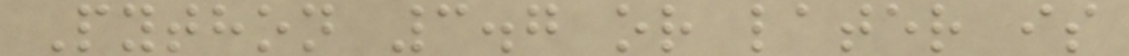Python 3.7 or later is
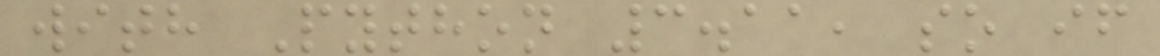with Python 3.11, so if
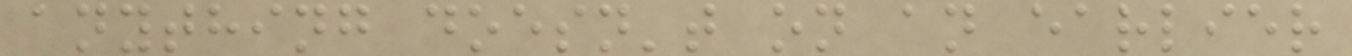anything doesn't on an earlier
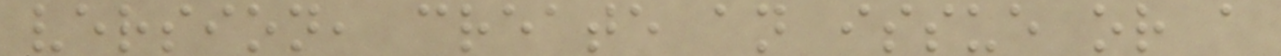version, create an issue or a
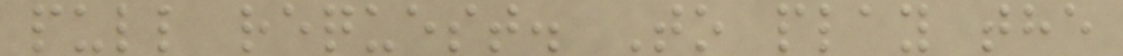pull request. To play the
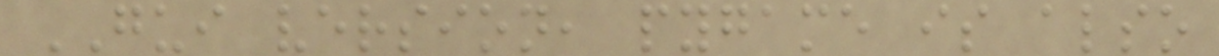GUI version, pygame is also
